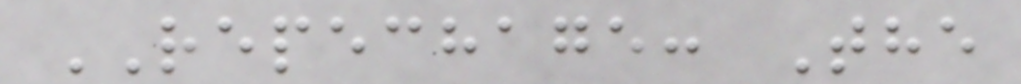REPECHAGE: The
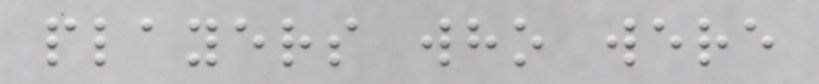players who were
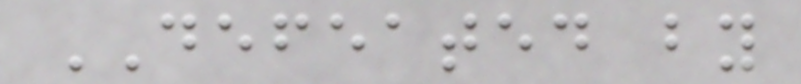DEFEATED by
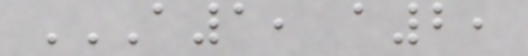A1, A2,
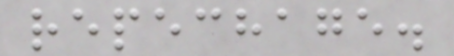repechage.
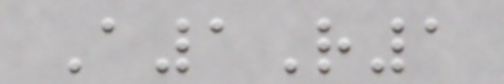A1R1
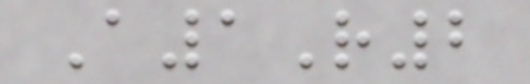A1R2
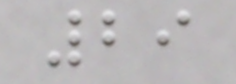29
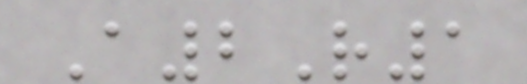A2R1
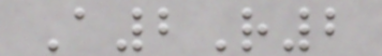A2R2
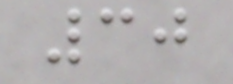30
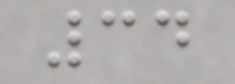34
